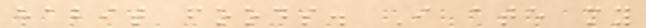habit foods. I ate my
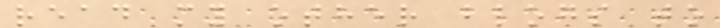read my other blogs to
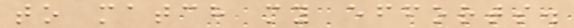to match my efforts.
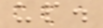up.
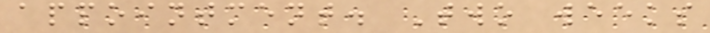appointment. Two weeks
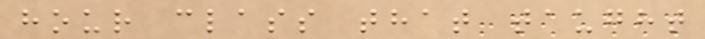hour class that taught
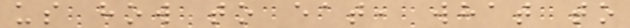us how to eat, what to
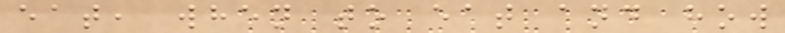eat, when to eat and how
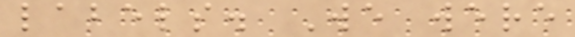labels. We were
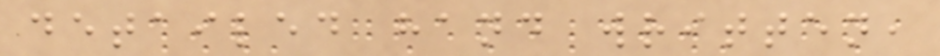detailed hand written,
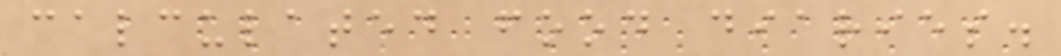calculated food diaries.
